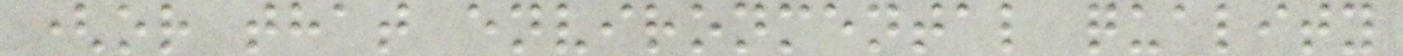(or that environmental quality
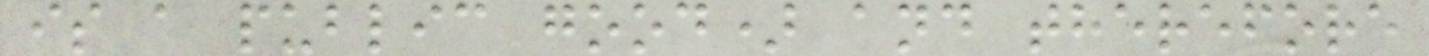is a public good) and therefore
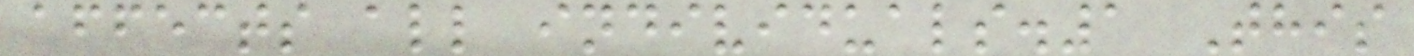affects all individuals.1 This
